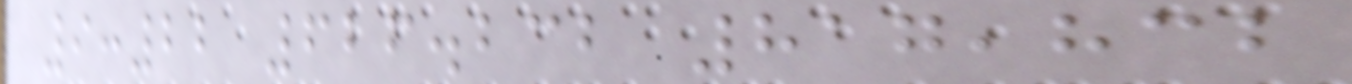9:22 626.232 817,832
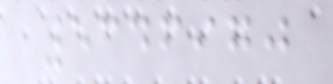5346970
